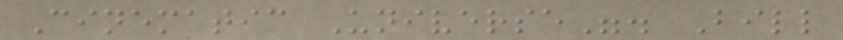Cinematic Universe". Bill
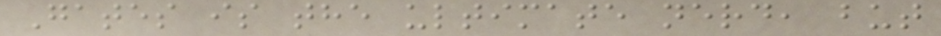Gates is the ultimate nerd, but
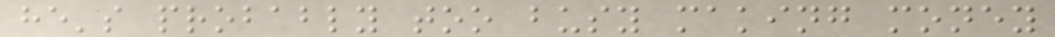he's probably too busy making money
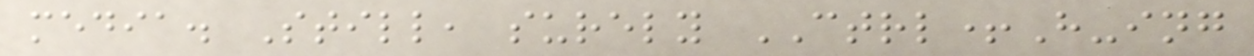media. Still, surely CTRL+H-ing
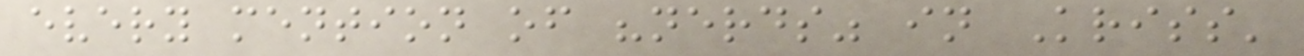every mention of "nerds" in Kriss'
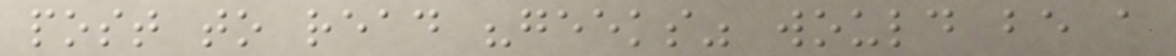post to read "geeks" would be a
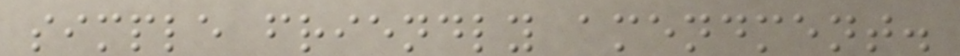simple friendly amendment.
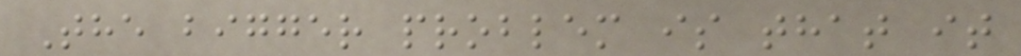The bigger problem is that it
